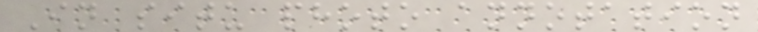In situ photo annotation
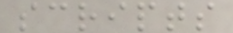scripts
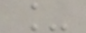_
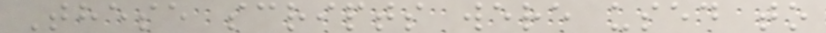These scripts were used to
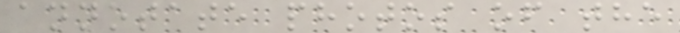annotate photos of the
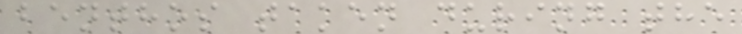benthos taken during the
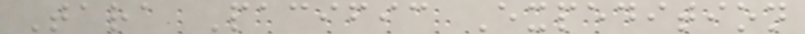Tara Pacific Expedition
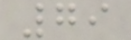79
